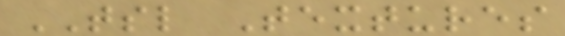TSL Textures
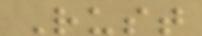Rust
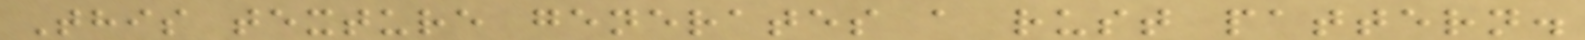This texture generates a rust pattern.
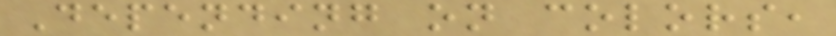Depending on colors,
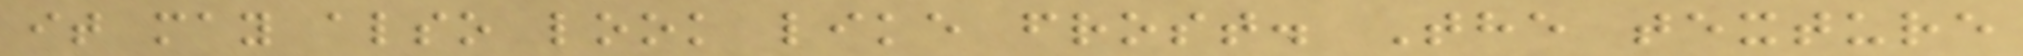it may also look like frost. The texture
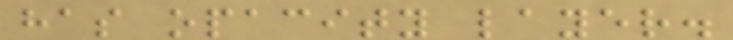has opacity layer.
